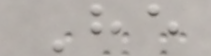He
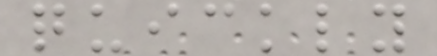quickly
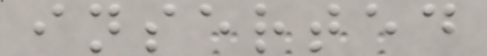inserted
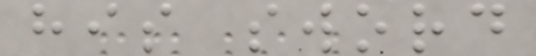his sword
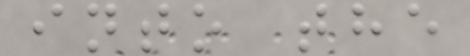into the
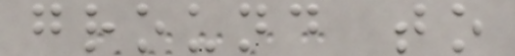ground to
